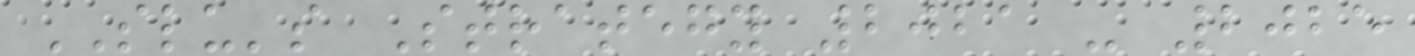SLU's Strategy 2021 - 2025
